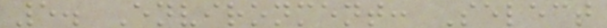5. Environment: Select
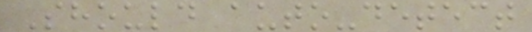Should auto-detect
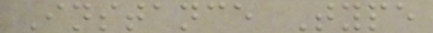Instance Type
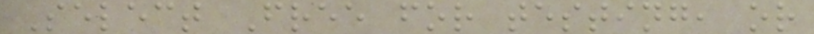Select Free for testing, or
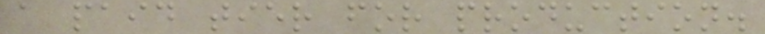a paid tier for production.
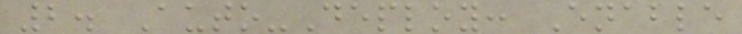2. Auto-Deploy: Enable
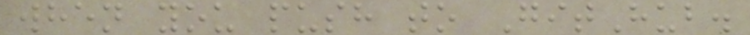when you push to GitHub.
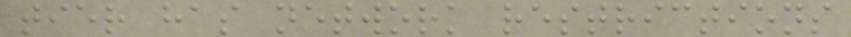tier has network restrictions
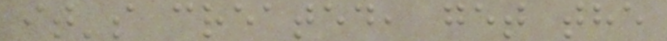it's created, get the
